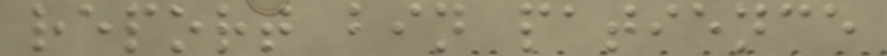report bin patience
